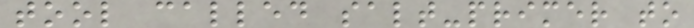tool called salt-primer to
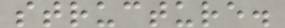structure.
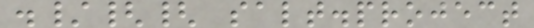./{{ salt.project
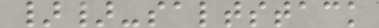}}-saltstack
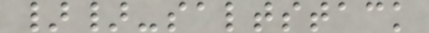}}-saltstack
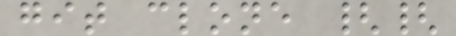git clone {{
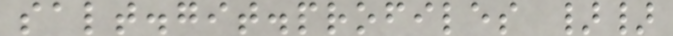salt.git.profiles }}
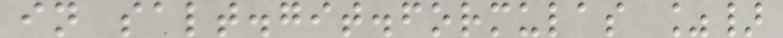in salt.git.formulas %}
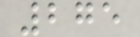275
